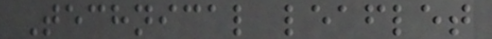Technical leaflet
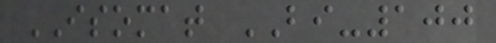ISOMAT BI-100
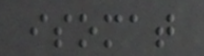isomat
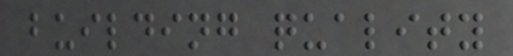building quality
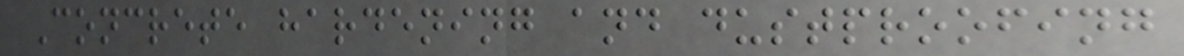Concrete hardening and dustproofing
